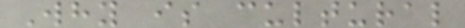Why is cultural
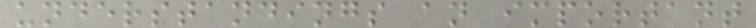understandings an important
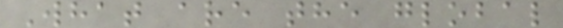What are the global
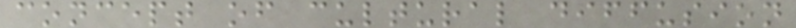concept of cultural diffusion
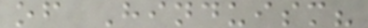of Hinduism?
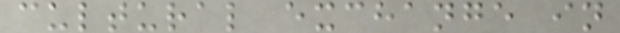cultural exchange in
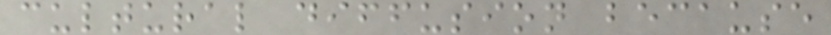cultural diffusion because
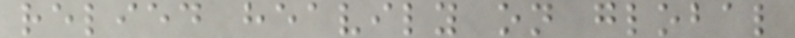relied heavily on global
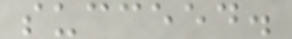succeed.
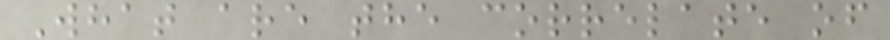What are the correlate of
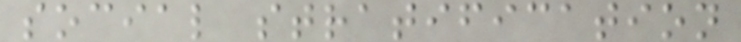social stratification
